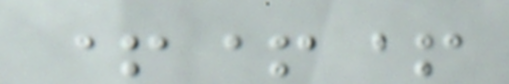+++
